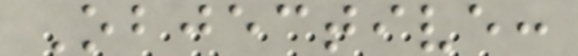Objective:
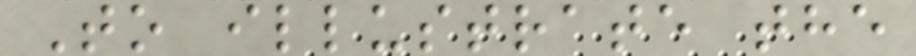To illustrate the
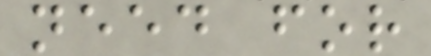need for
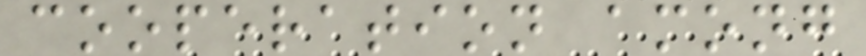cooperation among
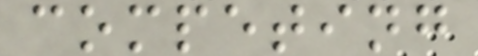competing
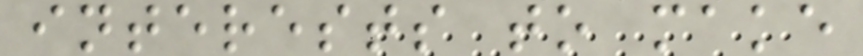interests to make
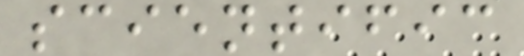scientific
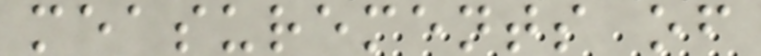measurements of
